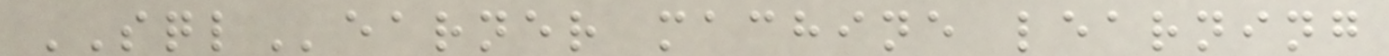SQLearner machine learning
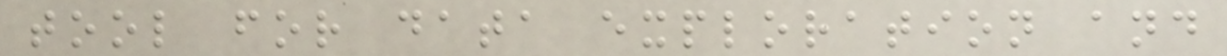tool for data exploration and
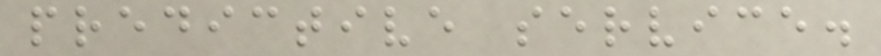predictive service.
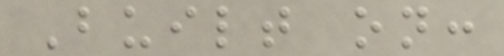Built on:
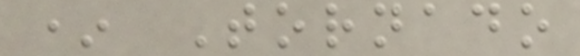* Tornado
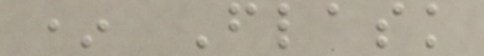* Flask
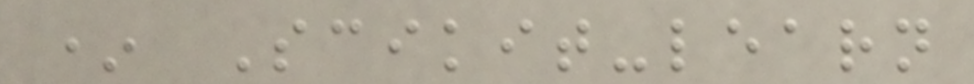* Scikit-learn
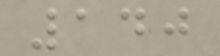140
